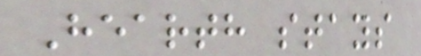Hearth stays
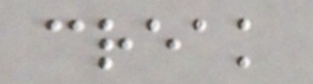creak
